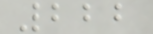222
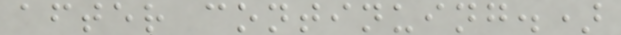after continuing.)
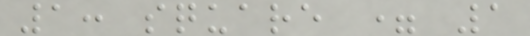1: square = 1
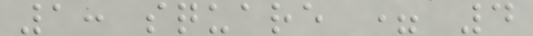1: square = 4
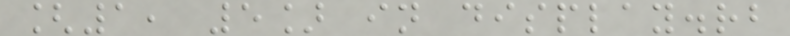[1, 5] in display.rb
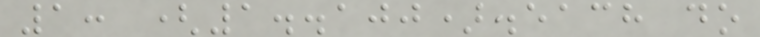1: (1..100).each do
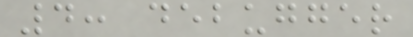4: debugger
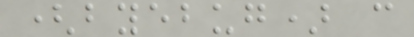(byebug) c
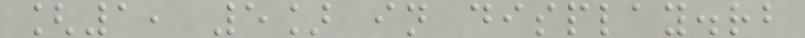[1, 5] in display.rb
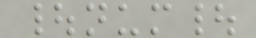|num|
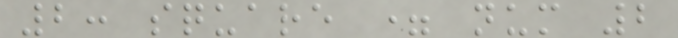2: square = num 2
